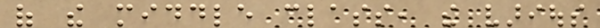of the middle class, the various
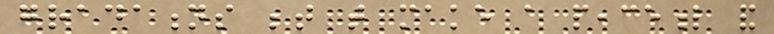gradations between that make a peaceful and
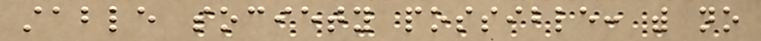stable society possible: with no
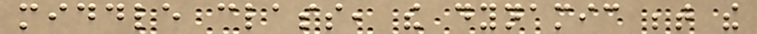middle class, the dynamic between the
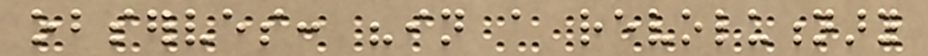observes: "in a revolutionary
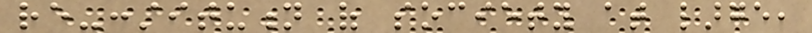re-constitution of society at large,
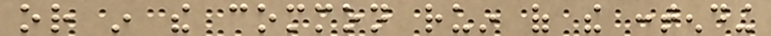or in the common ruin of the contending
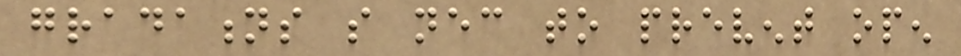gradations so necessary to prevent open
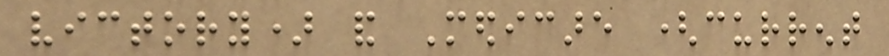victory) and Medicare (current
